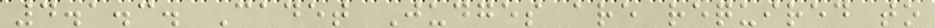4.1.3. Cadet Judges are required to
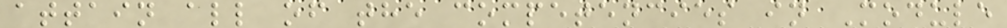attain all of the competencies in Module
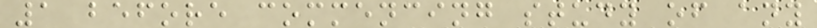1 before commencing study of any
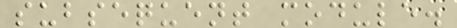subsequent module.
